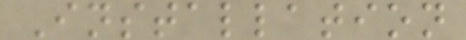Installation
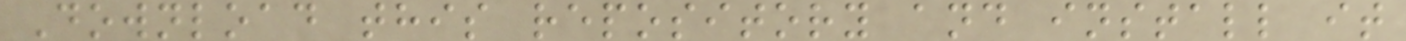Download this repository and install it
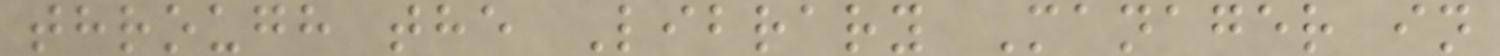through the Library Manager in
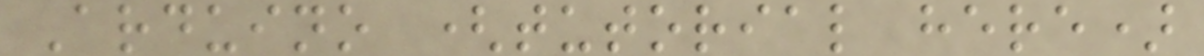Arduino (tutorial here)
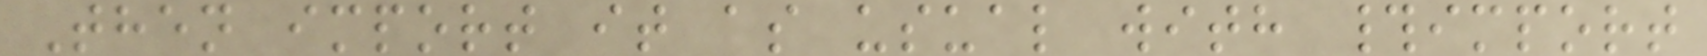Then import it as usual with #import
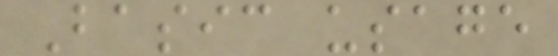Basic usage
